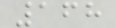168
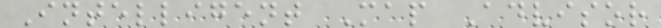Intelligent Map Advisor
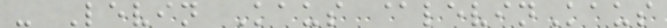- Levin Kaus @levinKaus
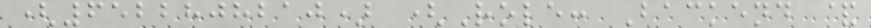(6522808210) (Role: Backend &
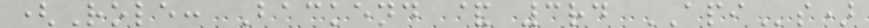(Role: Backend & 3rd APIs)
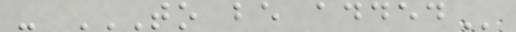- TO BE ADDED
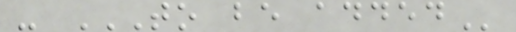- TO BE ADDED
